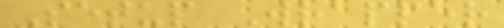Setup Wrapper
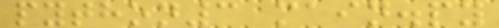python3 main.py
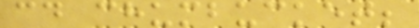cd chumbucket;
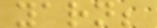yarn;
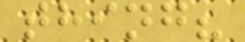thing?
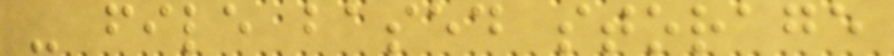- file based storage
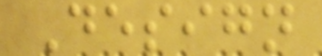Design
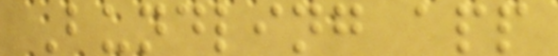Bundling app
